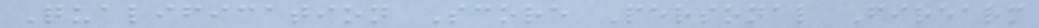Qualification Score Personal Firearm
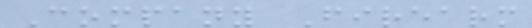Company Firearm
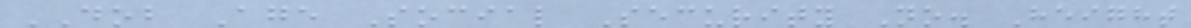DOB Age Social Security No. Height
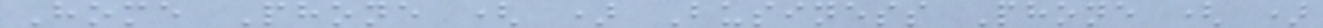Home Phone ( ) Business Phone ( )
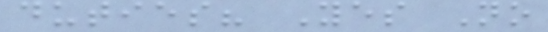duties? Yes No
